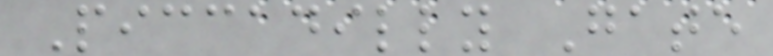Piccadilly Gate
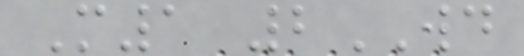M1 2WD
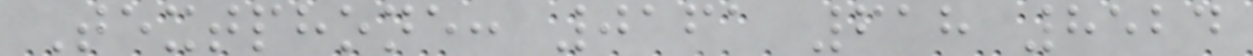Textphone: 0161 618 8524
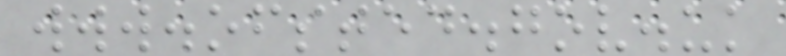www.ofsted.gov.uk
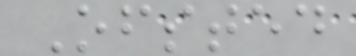Ofsted
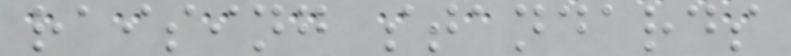raising standards
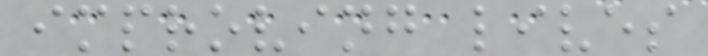improving lives
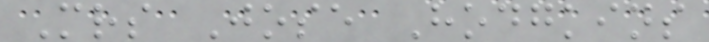Mrs Jose Hodgkins
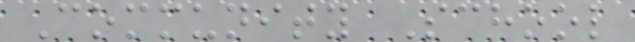Community School
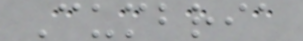Cumbria
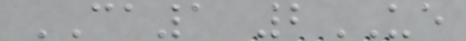CA1 2UE
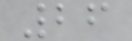26
